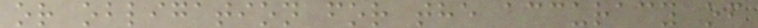or obligation for the accuracy of
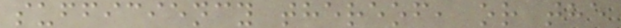sufficiency thereof, or the
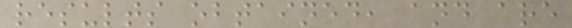results obtained, and are
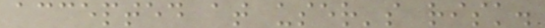accepted at user's risk.
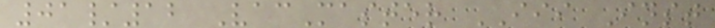01/12 VacMaster III Inst
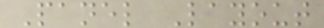Panel Layout
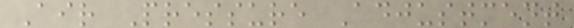Air Pressure Adjustment
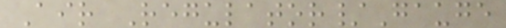Air Regulator/Gauge
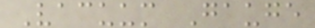Vacuum Gauge
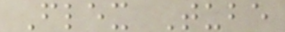Flex Tube
